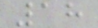18
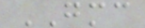GMC
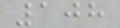108
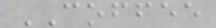COFFEE
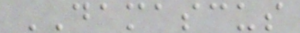DAMASCUS
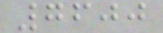7600
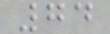74
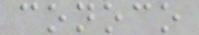conoco
